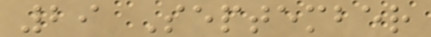29 September
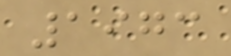1973
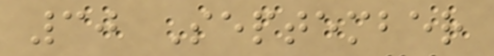30 September
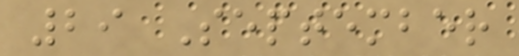29 September
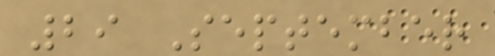29 September
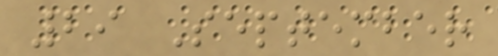29 September
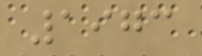1973
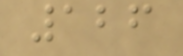126
